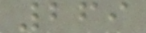269
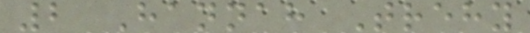2 Hannah Trehy
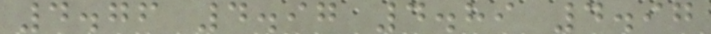4.76 4.97 4.89 4.97
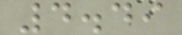4.49
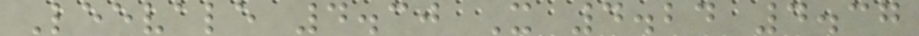Leevale 4.30 X 4.24 4.37
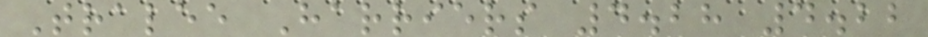Tralee Harriers 4.28 4.22
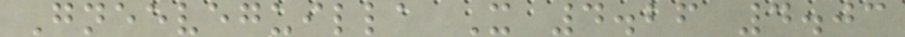Gneeveguilla X 4.26 4.03
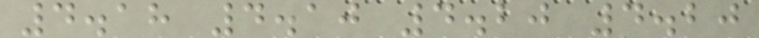4.18 4.10 4.20 4.20
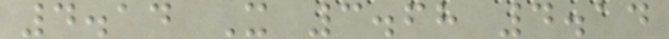4.14 X 3.68 4.14
